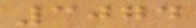3074
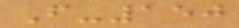F-150
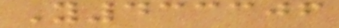Y433306
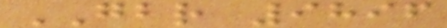GBR 9896
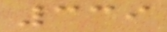339
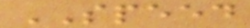SPEED
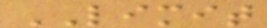LIMIT
